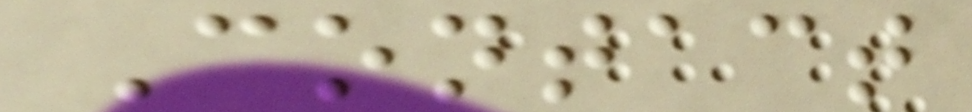Contact
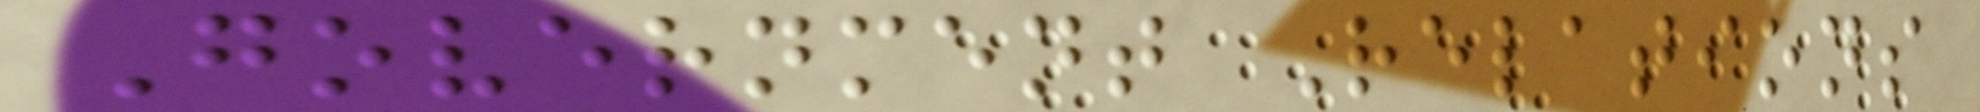Government Relations
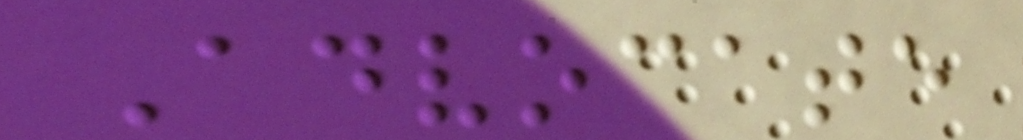Advocate
